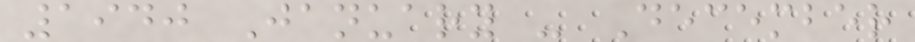1940 January - December
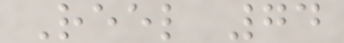Reel 74
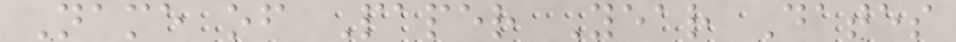Name of Paper Year Dates
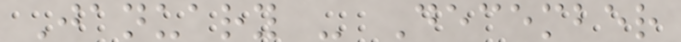January - December
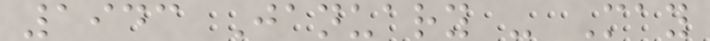1943 January - May
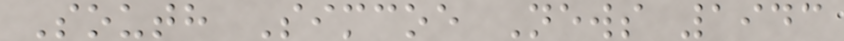South Simcoe News 1943
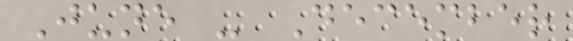June - December
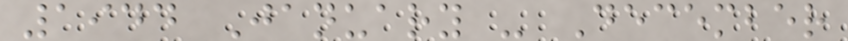1944 January - December
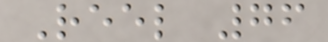Reel 76
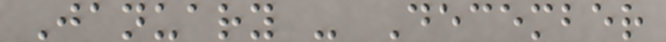January - December
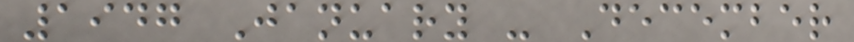1947 January - December
